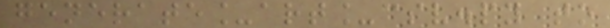generate_art_csv.py to
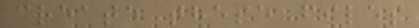create these files
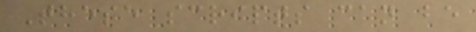These scripts can be
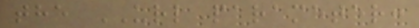the URL parameter:
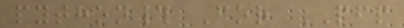python# For PFP
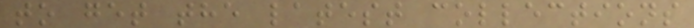to get the latest collections
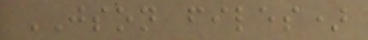JSON files)
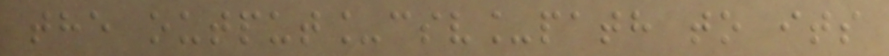the output_csv_path to its
